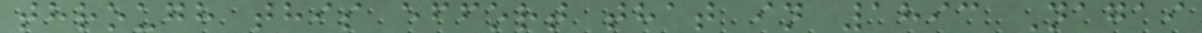through this effort that in 1893 Nagai
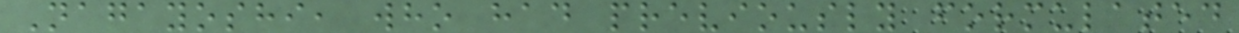Nagayoshi, who had previously formulated
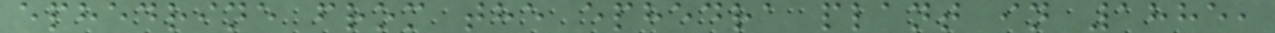ephedrine from the ephedra plant in 1885,
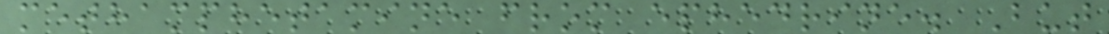methamphetamine from ephedrine. But
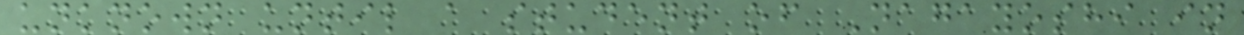unknown until a student of Nagayoshi in
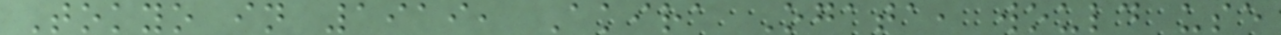Tokyo in 1919, Akira Ogata, would use
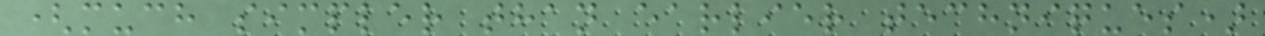(much simpler than earlier techniques)
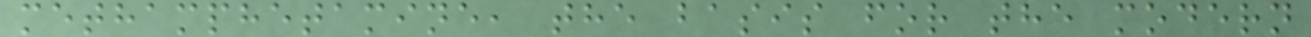methamphetamine, the basis for the modern
